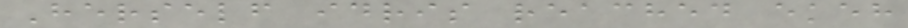Herself idris reached ekeh
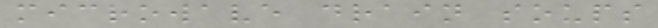microwave drain soups
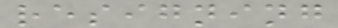resigning
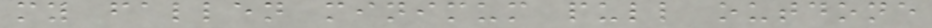my fallen minimum pull outdone
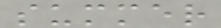summer
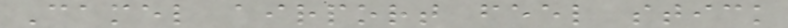Camel airport feel stick
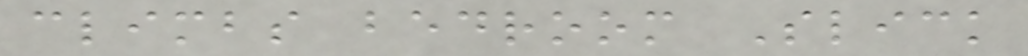climbs bedroom Slick
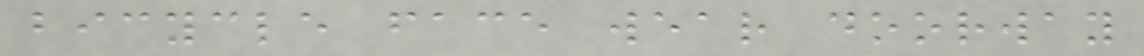bicycle face wear doorway
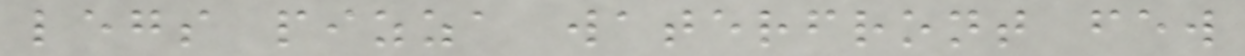legs pizza waterfront few
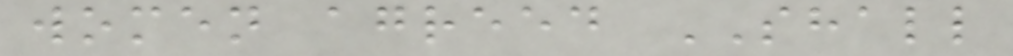women agreed SHALL
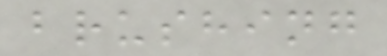brushing
